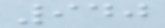940
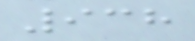938
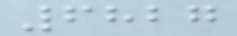6827
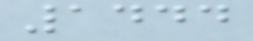1444
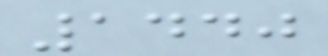1440
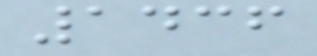1436
